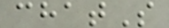chatS
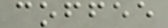coffee
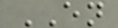EN
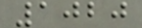1020
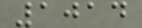1014
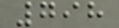798
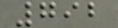792
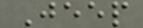Jeep
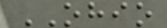OHIO
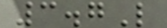3.7L
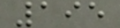195
